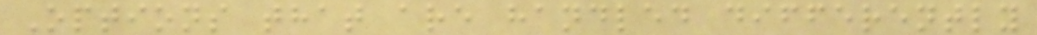Options that are handled differently
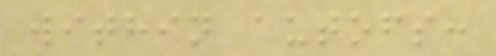within autofs:
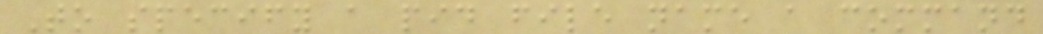To specify a pid file name a command
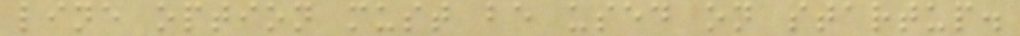line option must be used on startup.
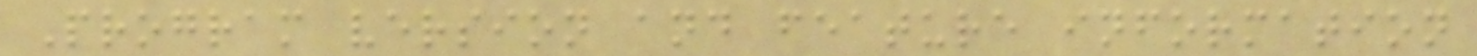Program version and feature information
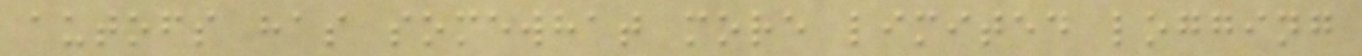autofs has somewhat more limited logging
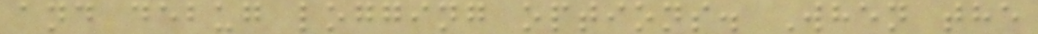and debug logging options. When the
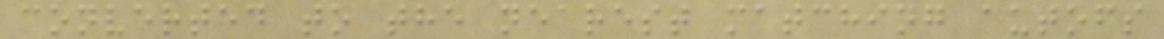converted to the nearest matching autofs
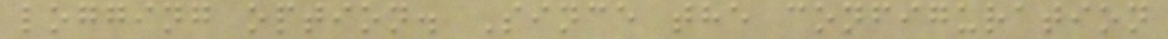logging option. Since the configuration
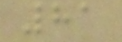81
